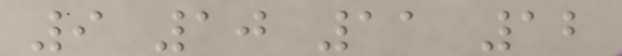9 10 11 12
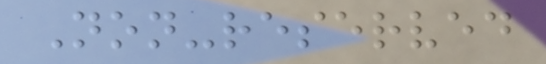Non-reserved
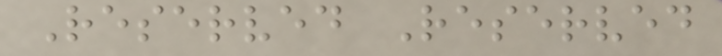Reserved Reserved
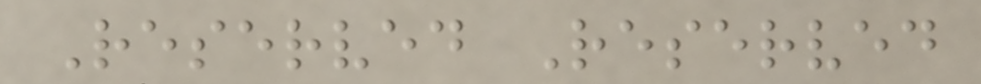Reserved Reserved
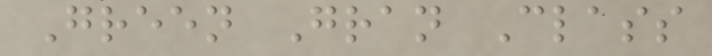Green Gran Class
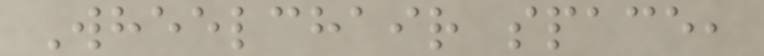Wheelchair space,
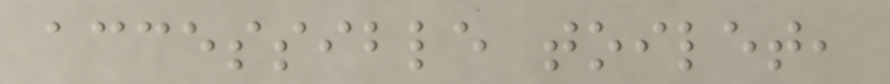accessible toilet,
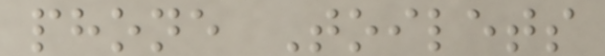phone Toilets
